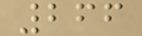266
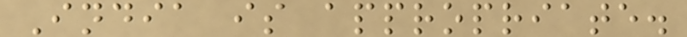India is appropriate.
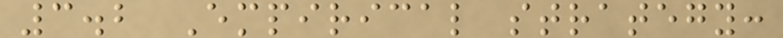3.2 Empirical strategy:
